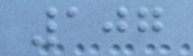107
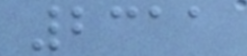2311
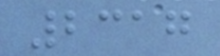2317
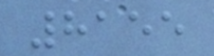8155
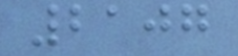2107
